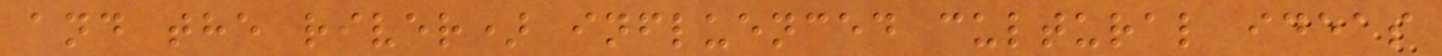and the river) influenced cultural ideas
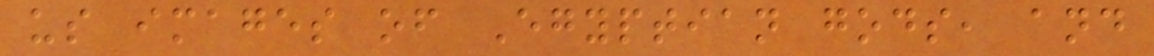us images of Egyptian gods, and
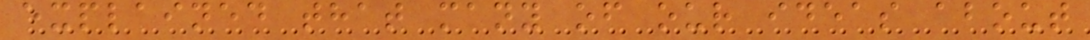explained that many of our ideas about
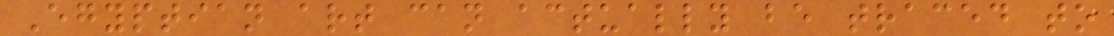Egyptian art can actually be traced to
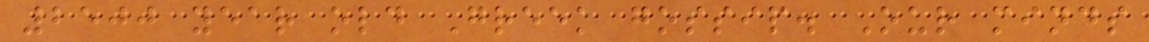2500 year old Greek gossip. Our minds
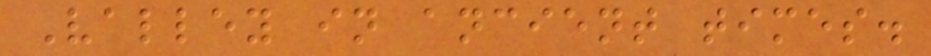Valley in ancient times.
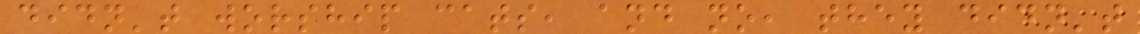didn't worship cats, and no, they didn't
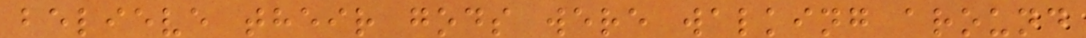believe their gods were walking around
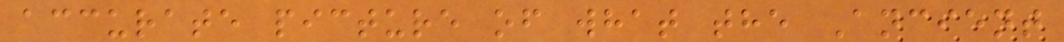accurate picture of what the Ancient
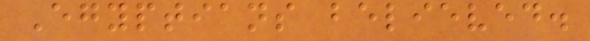Egyptians believed.
